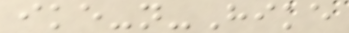ike-n-Hike
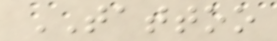TATTOO
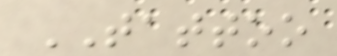TATTOO
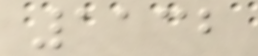1132
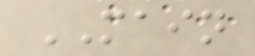MAIN
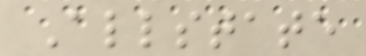Allstate
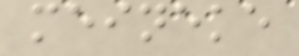meineke
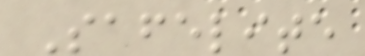Safelite
